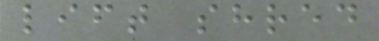lift shred
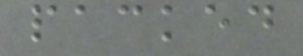packed
